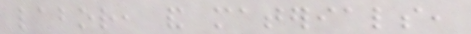labor, and materials,
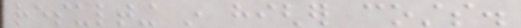resulting in higher costs.
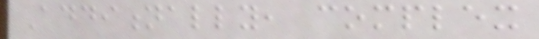Additionally, complex
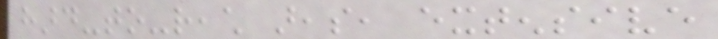hard-to-reach areas, extensive
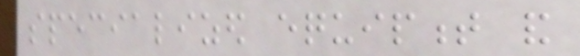specialized equipment and
